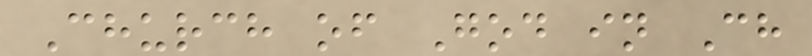Church of God in Ch
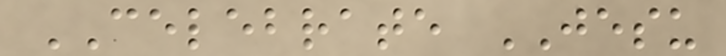CELEBRATE JESU
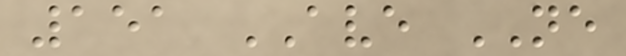151 AVE NE
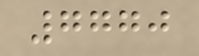7770
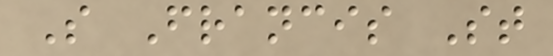S Francis St
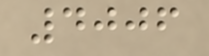4006
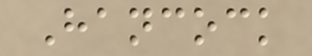Hancock
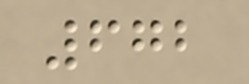672
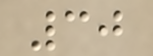30
